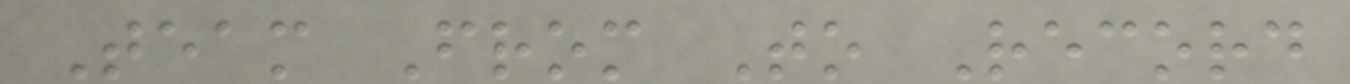Team From To Record
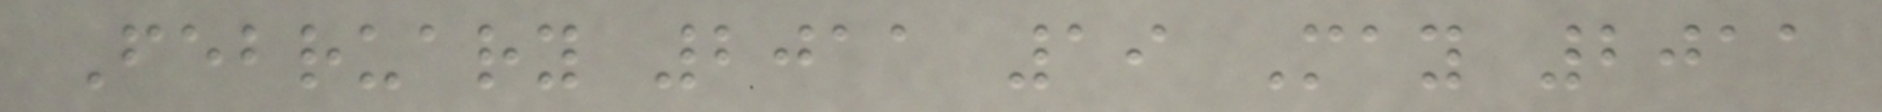February 2011 19 May 2011
